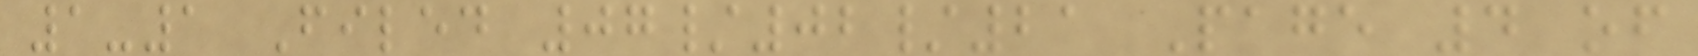1-1 Filed 07/02/21 Page 4 of
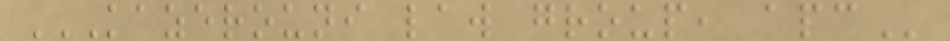KAZEROUNI LAW GROUP, APC
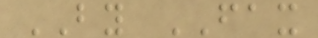BY FAX
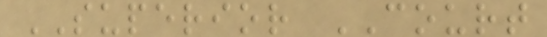SUPERIOR COURT
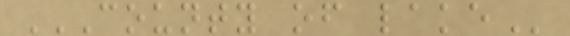COUNTY OF LAKE
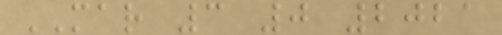MAR 3 0 2021
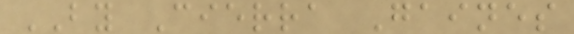BY Cierra Gaines
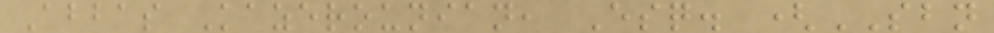Abbas Kazerounian, Esq. (SBN
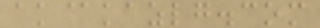ak@kazlg.com
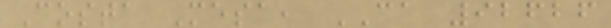Costa Mesa, CA 92626
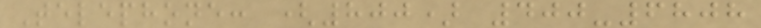Telephone: (800) 400-6808
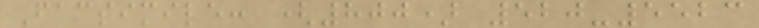Facsimile: (800) 520-5523
